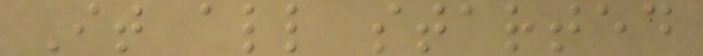It all started
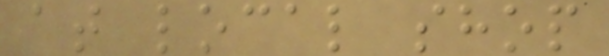at local shop
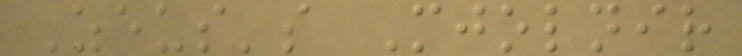Zeus's Mjolnir
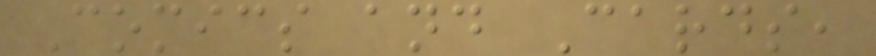Comics and Cards,
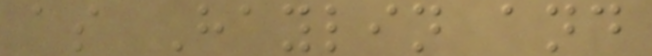as Haylin and
